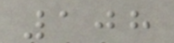108
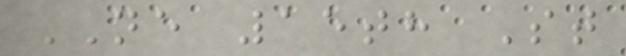NE 15th St
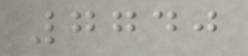7740
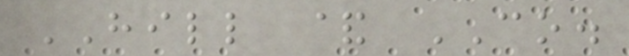HILL & CO.
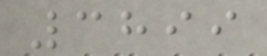3899
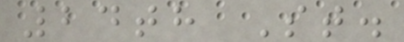24th St.
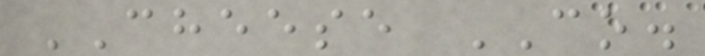CHEESE CO.
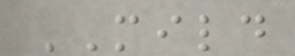MILD
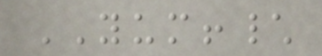YUM!\
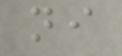ni
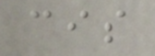cis
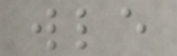wle
